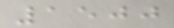1500
